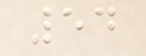54
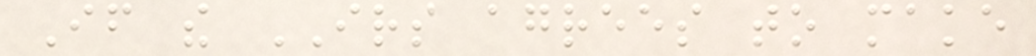If the IRS agrees to make
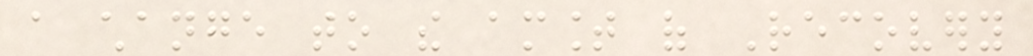a change to the amount of Recovery
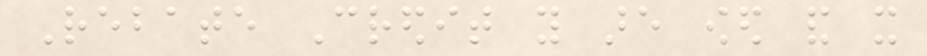Rebate Credit you are owed and it
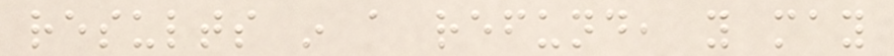results in a refund, you may
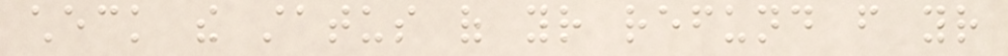check the status of your refund from your
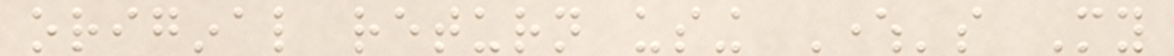original return using Where's My
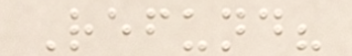Refund?
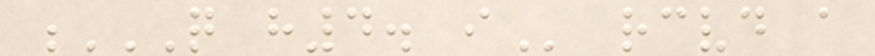Q H4. I received a
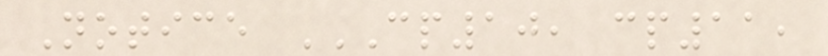Notice CP10, CP11,
